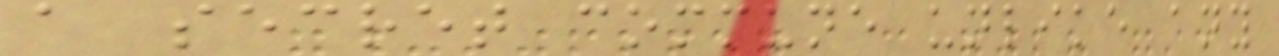a secret commune unlike any
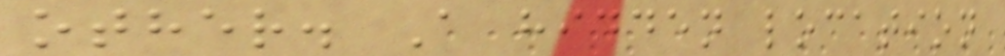other. A hidden location
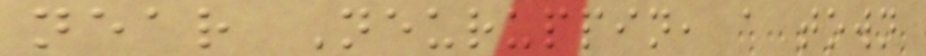near Neuruppin, a town
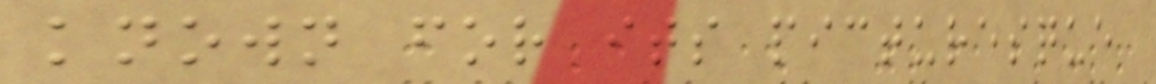known for its picturesque
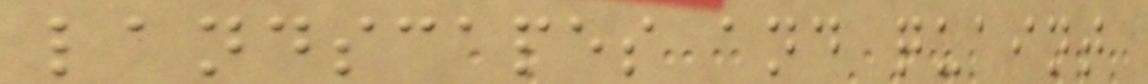landscapes and quaint
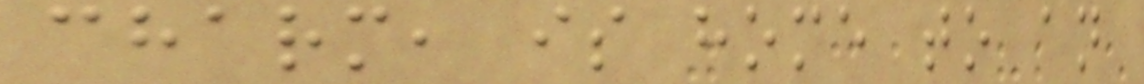charm, is home to an
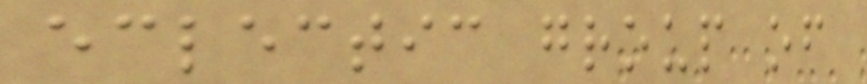eclectic group of
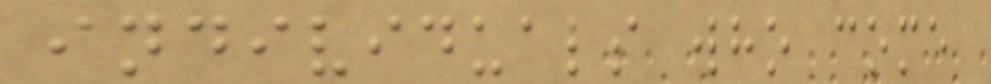individuals who come
